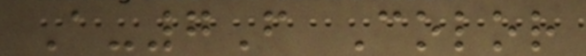A-7F Color
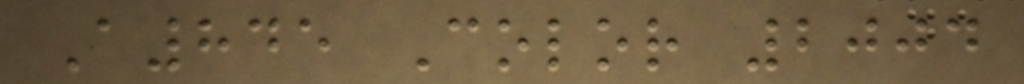A845 Color 2004
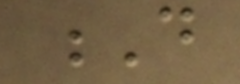D
